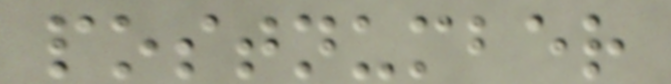postnumber
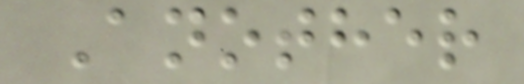Another
